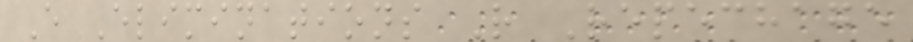E Eliminations R Repechage
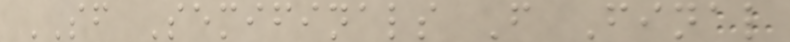SF Semifinals F Final
